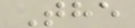The
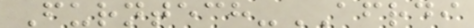Furntech-AFRDI
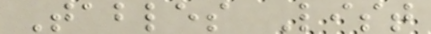Tables List
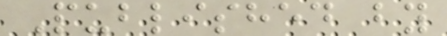Published by
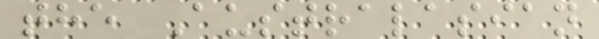the Australasian
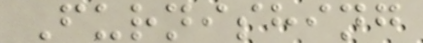Furnishing
